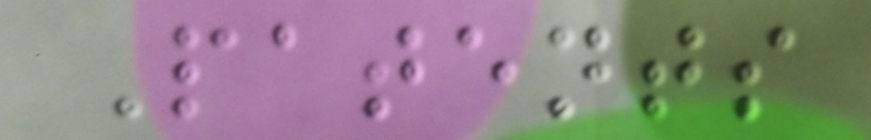Patents
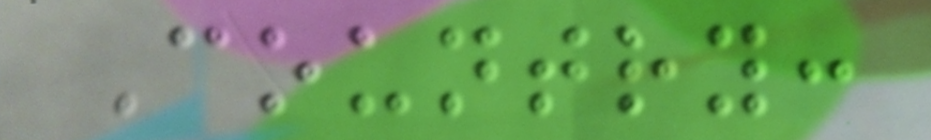Country:
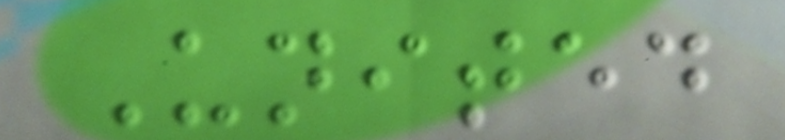United
